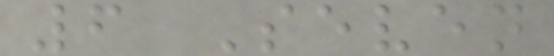6 Seven
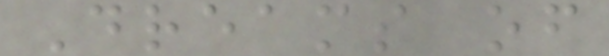Dreams of
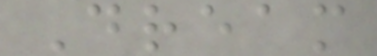Dream
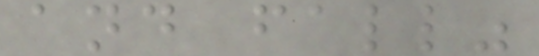and fall"
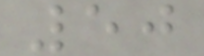50
